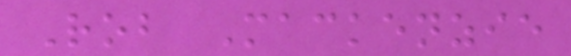Rob Mackenzie
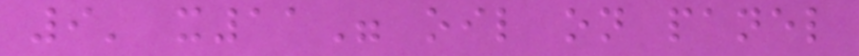9' x11" oil on panel
